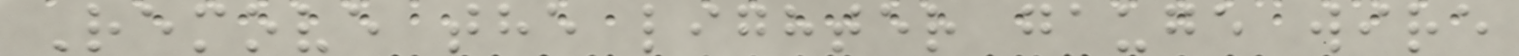Remove the lighter gauge wire
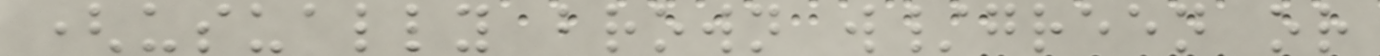(usually brown w/green or
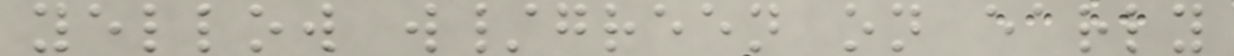yellow w/green on early
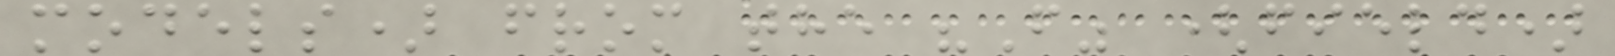models) from the "F" (field)
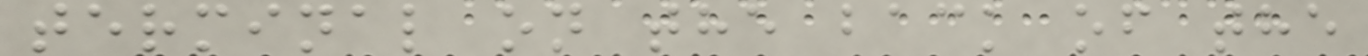terminal on the back of the
